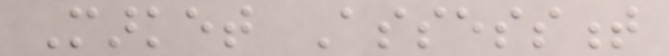Market Assessment
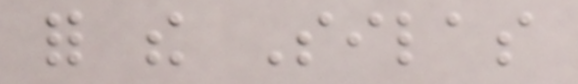for the Silas
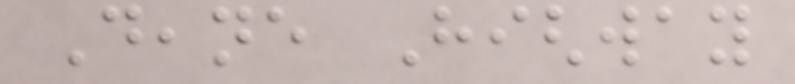Deane Highway
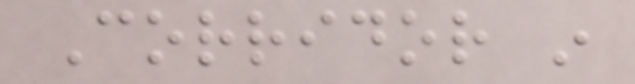Corridor in
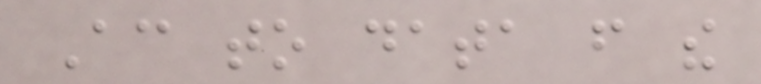According to data from the
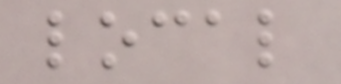local
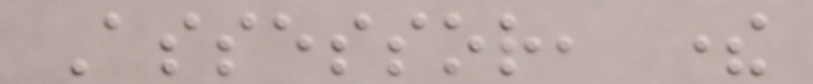Assessor, there
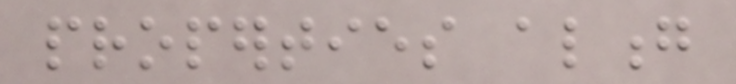properties along
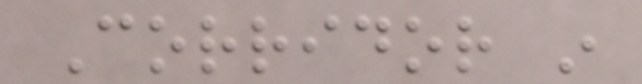Corridor in
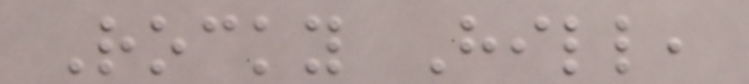Rocky Hill,
